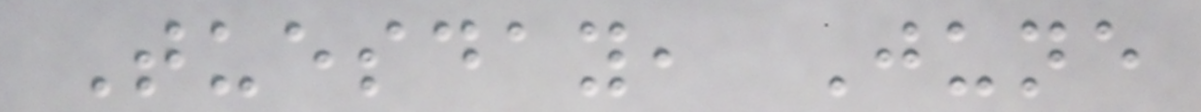Tuesday, June
